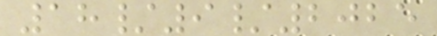18/9/2025
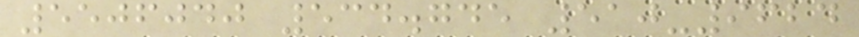5506040 534.745 510-9624
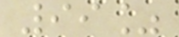99%
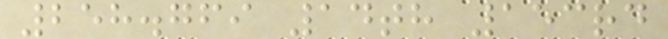258.769 14th 153rd
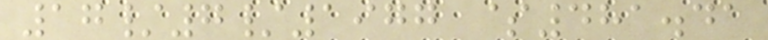17/7/1977 $481.41
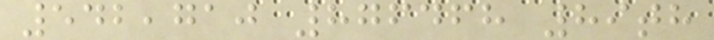542,710 876468 89th
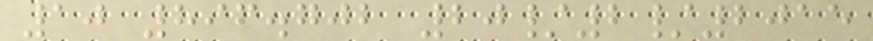10 896.702 20/2/2015
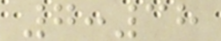7:38
